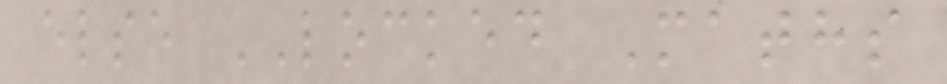else LOCKED Maths
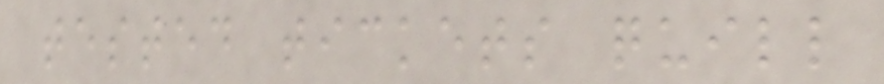tested tickets quill
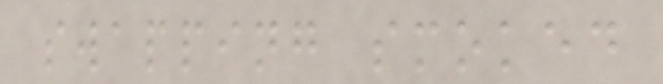swapping smoked
